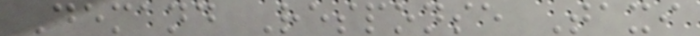Demand Response Taxi
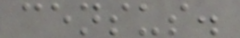census.
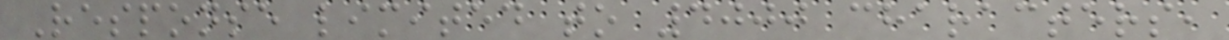Response limited to 4000 characters,
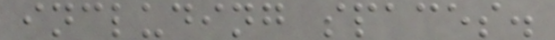including spaces.
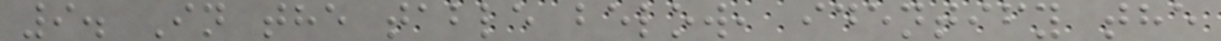9. In the table below, identify the
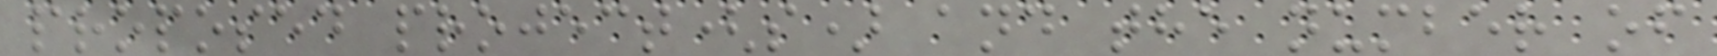proposed project(s) and the number of
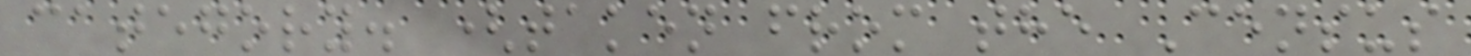category. (taken from the Census
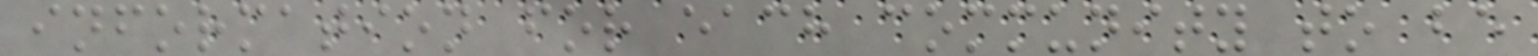information for each community to be
